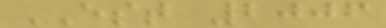EST 2006
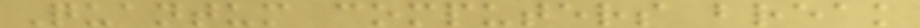Quantum computers break
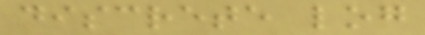discrete log
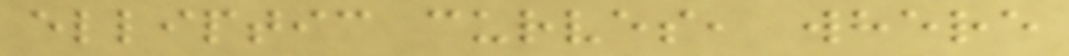elliptic curves, where
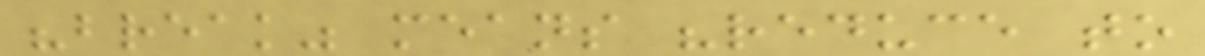"break" means "reduce to
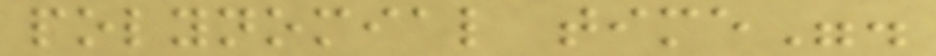polynomial time".
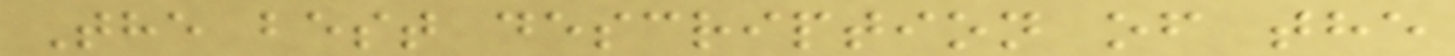The best description of the
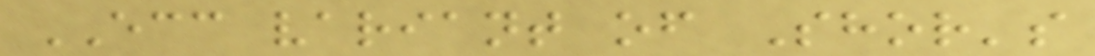ECC variant of Shor's
